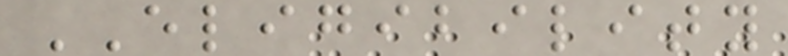ELIGIBILITY
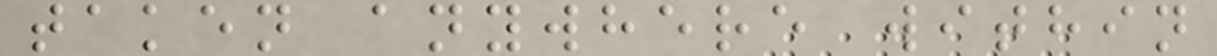taken anywhere within
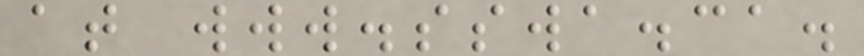at www.sswa.ca.
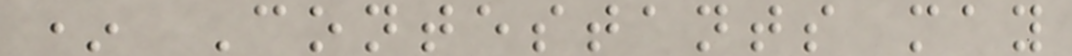* Contestants may
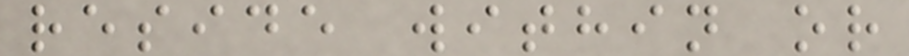reside within or
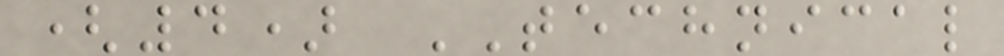(4) TECHNICAL
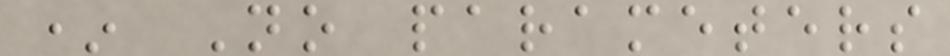* No parameters
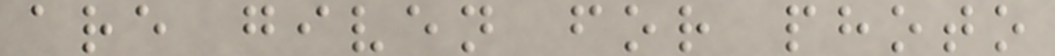are given for photo
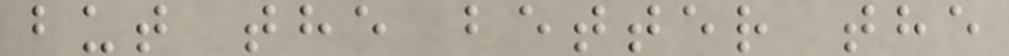but the better the
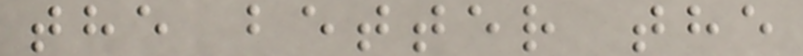the better the
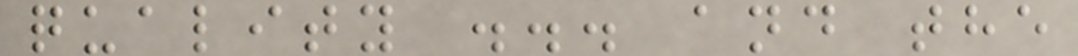quality ... and the
